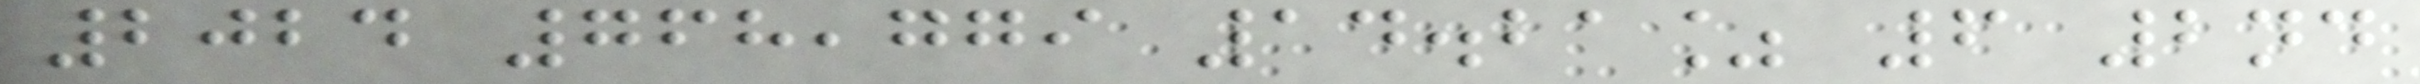2024 768,779 14.21% 6 2nd
